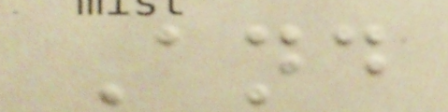And
